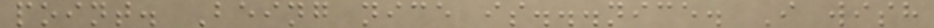point. Being nice is...nice. I wish
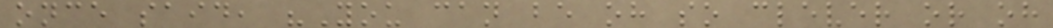once said, "You can be oh so clever or oh
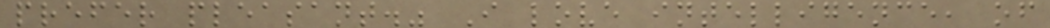prefer pleasant." I love intelligence, of
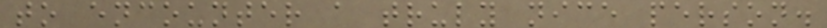to encounter a truly nice person.
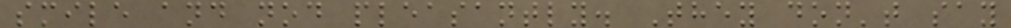smile and nod pleasantly. They don't say
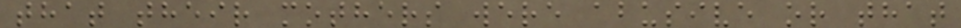that their mothers were abusive or that
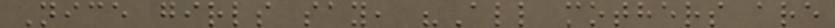Nice girls say, "All mothers are
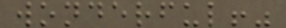wonderful!"
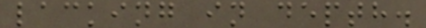lacking in depth.
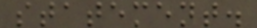statement.
